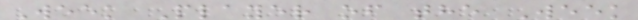Week Player of the Week
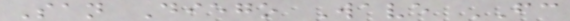San Diego Wave FC
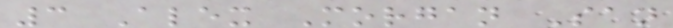3 Alex Morgan San
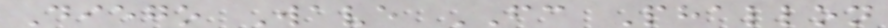Diego Wave FC Phallon
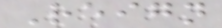Reign
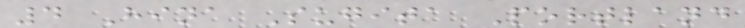4 Hina Sugita Portland
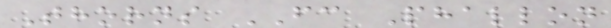Thorns FC Phallon
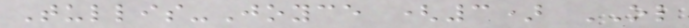Tullis-Joyce (3) OL
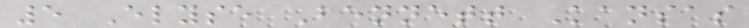5 Elyse Bennett Kansas
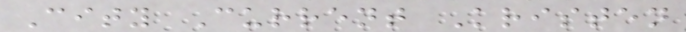City Current Kristen
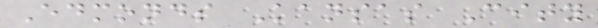Edmonds Kansas City
